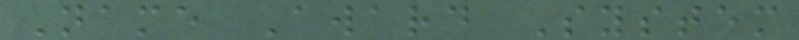Name Award System
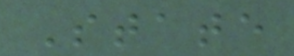State
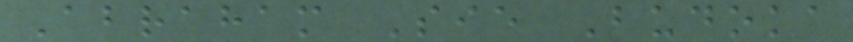Abraham Sie Budoka
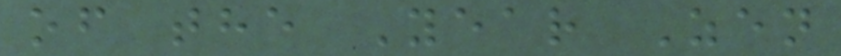of the Year Zen
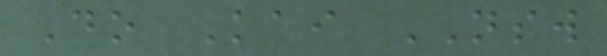Do Kai NSW
